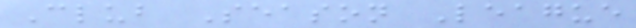Club Season League
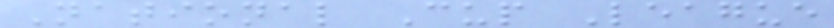National Cup League
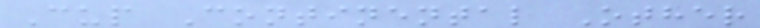Cup Continental Other
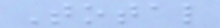Total
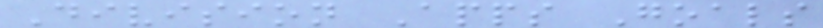Division Apps Goals
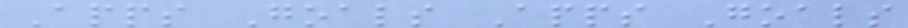Apps Goals Apps Goals
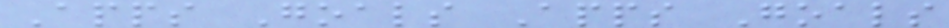Apps Goals Apps Goals
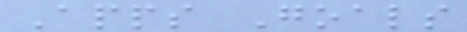Apps Goals
